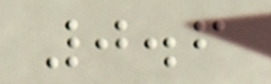0.6
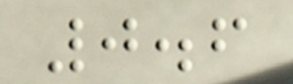0.6
